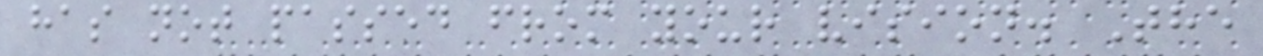has not passed from your vision. The
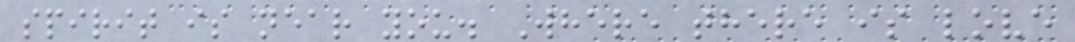spirit is near you. Where there is love
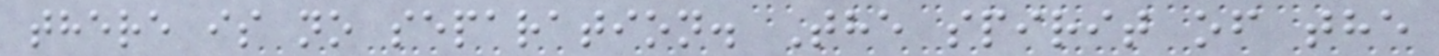there is no separation. The spirit of the
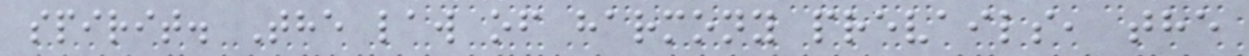spirit. The law of harmony prevails, the
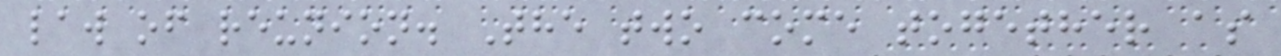law of reunion. The two come together as
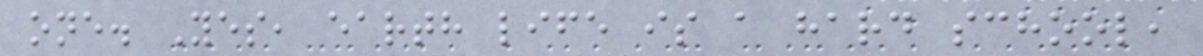one. Yes, earth life is a hard school,
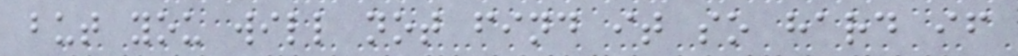but you will not find it so hard if
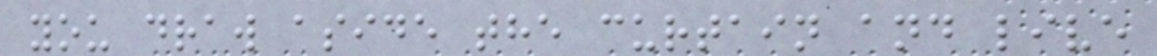you draw aside the curtain and live
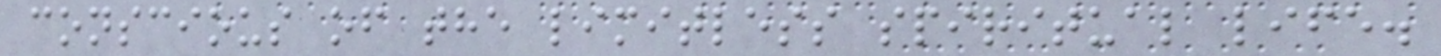conscious of the limitless spiritual life.
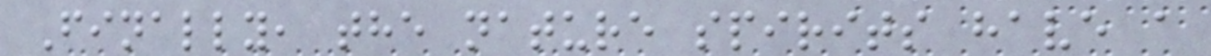Finally, the nature spirits have a
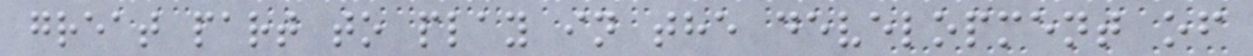great part to play in the development of
